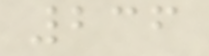236
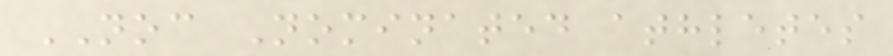NOC Nominated athletes
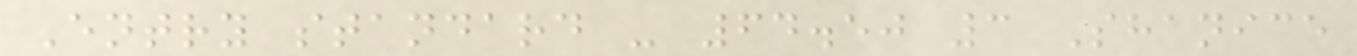Entry standard - 64.50 3 Shanice
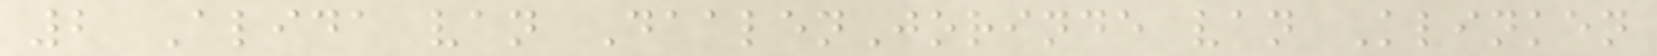2 Alida van DaalenJorinde van Klinken
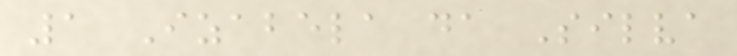1 Izabela da Silva
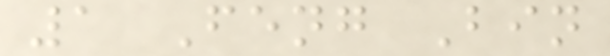1 Feng Bin
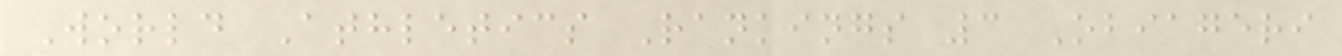World Athletics Rankings 3 Obiageri
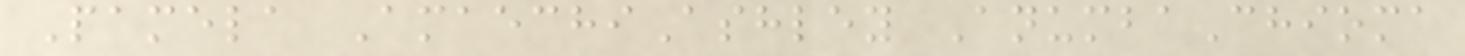Pamela AmaechiAshley AnumbaChioma
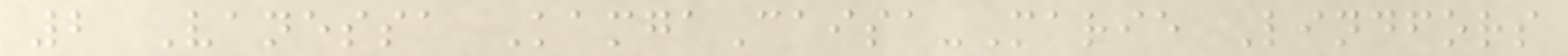2 Vanessa KamgaCaisa-Marie Lindfors
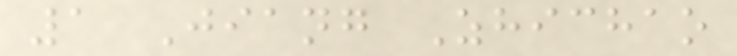1 Jiang Zhichao
